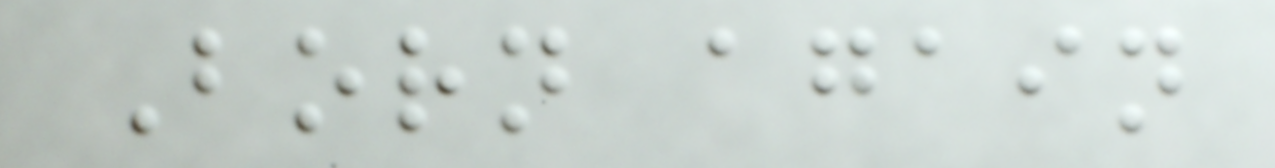Born again
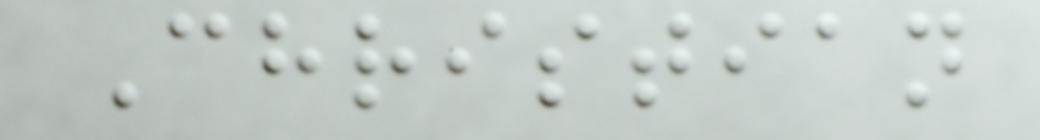Christian
